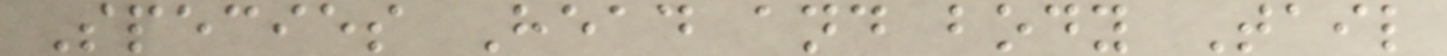Species Head and body Tail
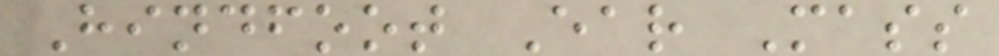Hindfoot Ear Mass
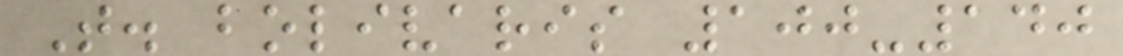T. bolivaris 100-140
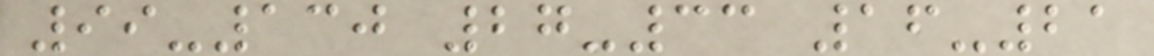99-130 27-33 16-21
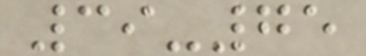39-75
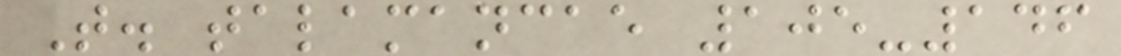T. talamancae 105-146
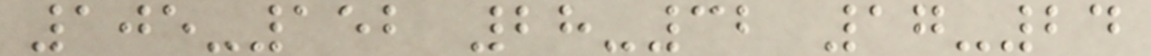105-152 28-32 17-24
